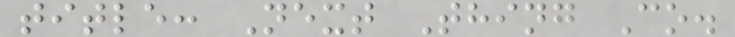title: Next Thing Co.
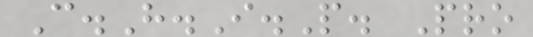C.H.I.P. Pro
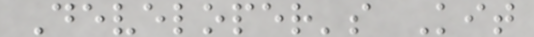Developer's Kit
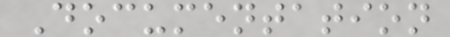Documentation
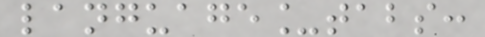language_tabs:
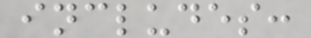includes:
